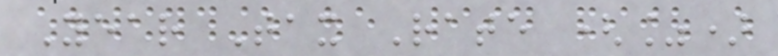Year Tax Rate (%)
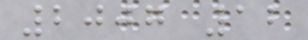2007 12
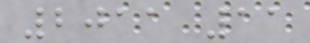2011 11
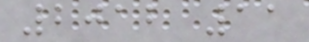2012 11
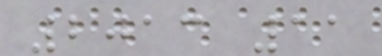2013 11
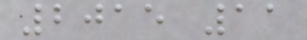2015 11
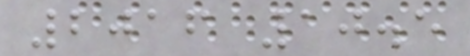2016 10.5
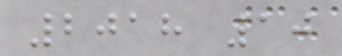2018 10
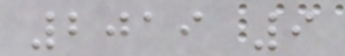2019 9
